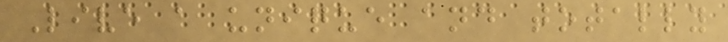Live a unique and totally
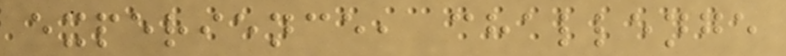experience, challenge
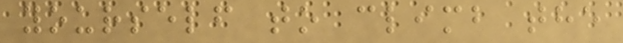yourself to climb the
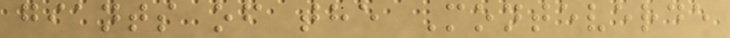giants of the Monteverde
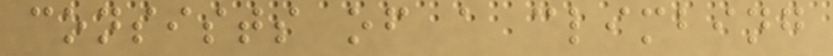consists of a climbing
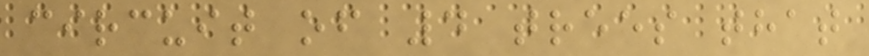circuit of 4 trees that
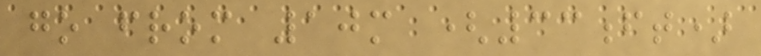go from 10m (33ft)
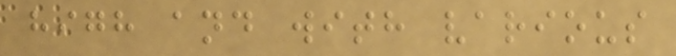high and with various
